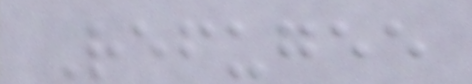Refugee
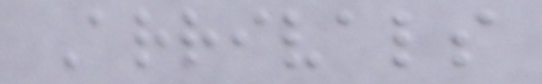Arrivals
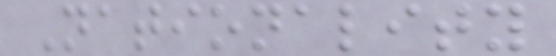Nationality
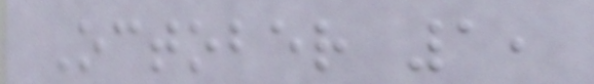October 1,
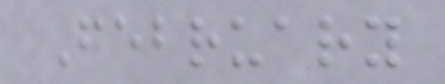February
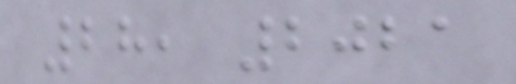28, 2021
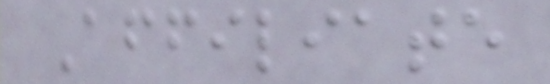Affiliate
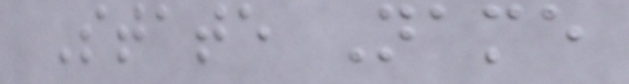State Name
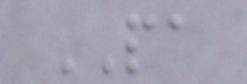PA
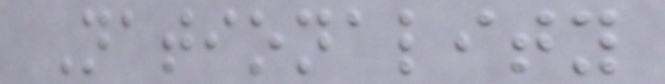Nationality
